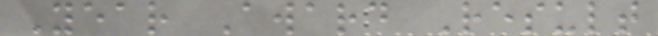Year Award Result
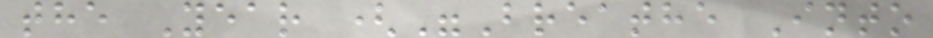the Year ("Breathe Into
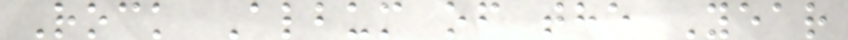Rock Album of the Year
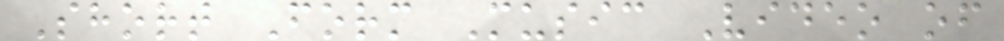Short Form Music Video of
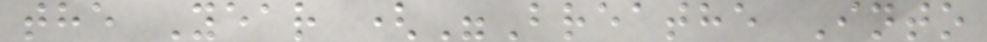the Year ("Breathe Into
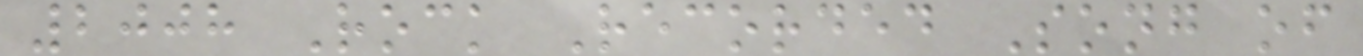2008 Rock Recorded Song of
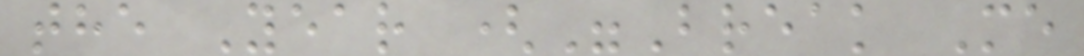the Year ("Break Me
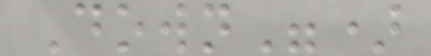Down")
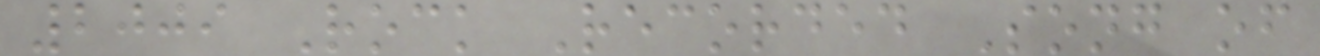2009 Rock Recorded Song of
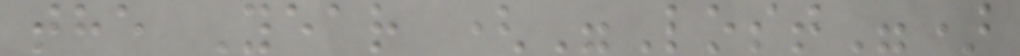the Year ("Lost")
